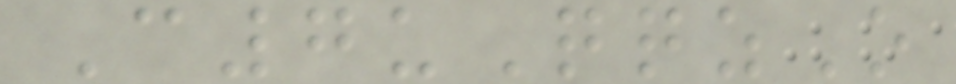C7uQqzO
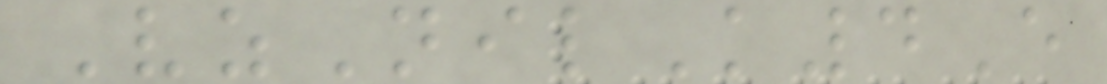VzNilK4E
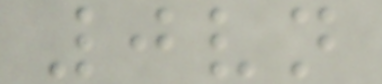0vn
